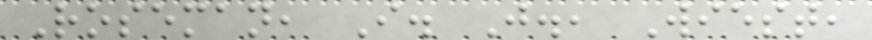Roseman, I. J., Wiest,
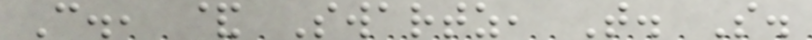C., & Swartz, T. S.
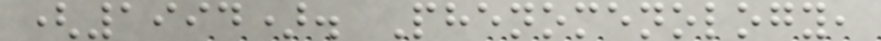(1994). Phenomenology,
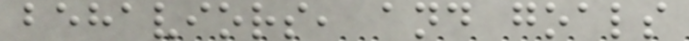behaviors, and goals
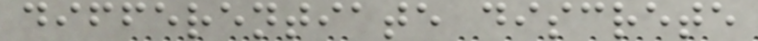differentiate discrete
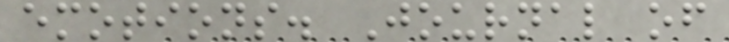emotions. Journal of
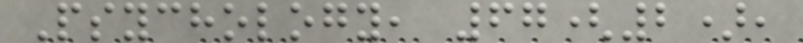Psychology, 67(2),
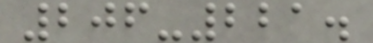206-221.
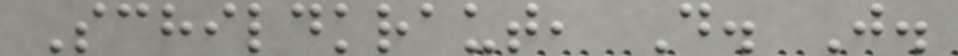Schildkraut, D. J.
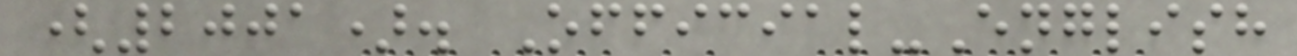(2001). Official-English
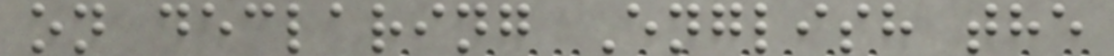on declaring English the
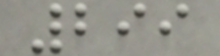299
